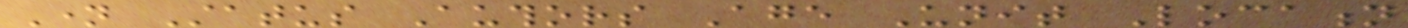Name Status Authors Age Unit Location
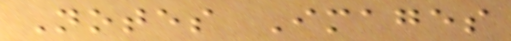Notes Images
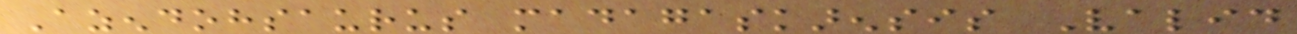Azendohsaurus madagaskarensis Valid
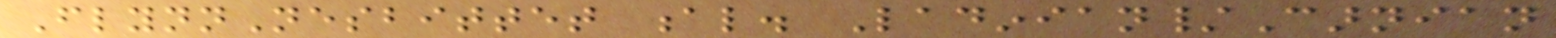FlynnNesbittet al. Ladinian/Carnian
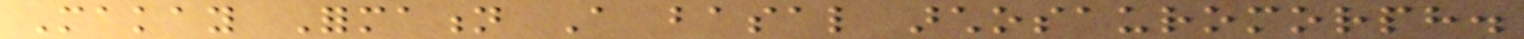Makay Formation A basal archosauromorph.
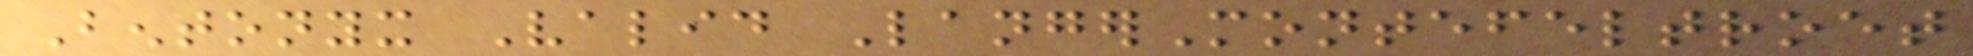Bentonyx Valid LangerMontefeltroet
